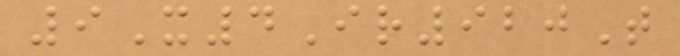9X4Ir920T
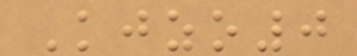Kjzo0
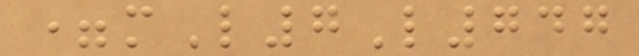=mL7L747
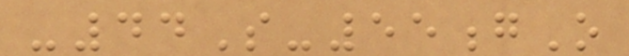-44S-55gO
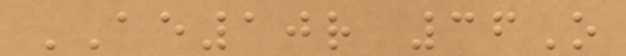AE10r 36O
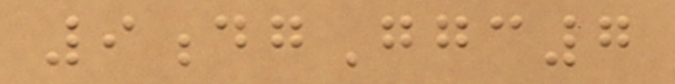9dgGgc7
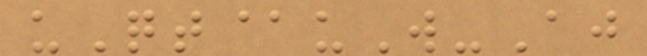uQt@uW-Aj
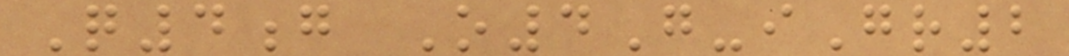Q4g O4G-iGr2
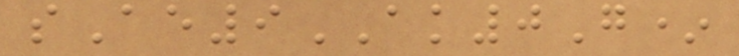sAe9AK0G*
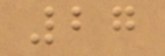27
